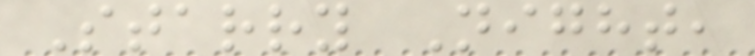Starry Night,
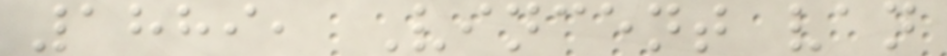1889, Vincent van
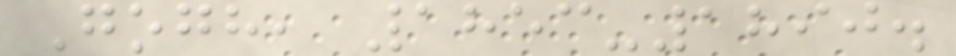Gogh, 1853-1890.
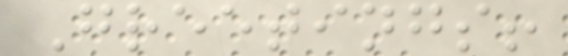Greetings!
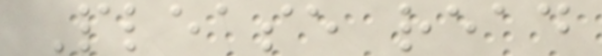Please read
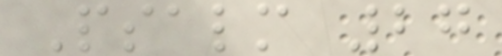Psalm 27
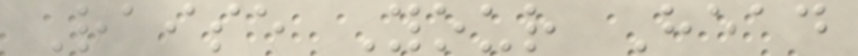Raise Your Head
